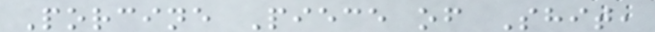Porcine Piece of Shit,
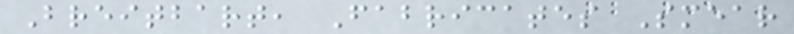Breitbart, Fabricates Smear
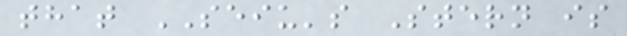that SEIU's Stern is
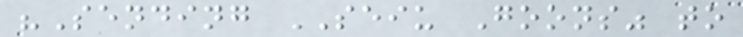"Sending SEIU Goons" to
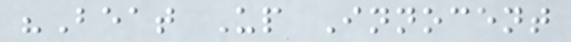"Beat Up Innocent
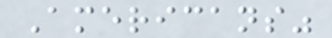Americans"
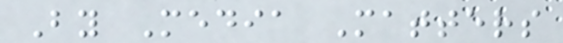By Media Matters
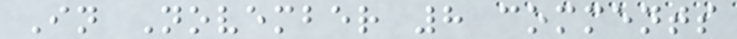In November 8 comments
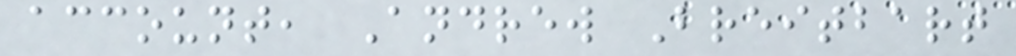account, Andrew Breitbart
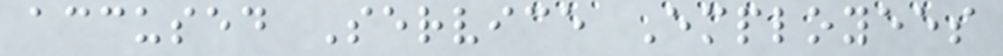accused Service Employees
